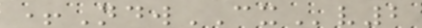+NdwCXv2
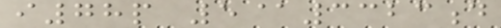i78p 5@3323d
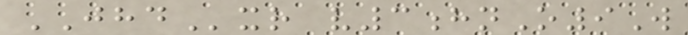JHDxr v3hnO9W
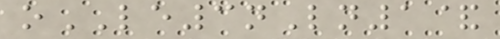oLE3nLn1&
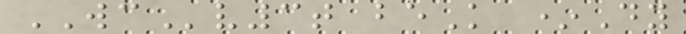WCv3t beK *Dy
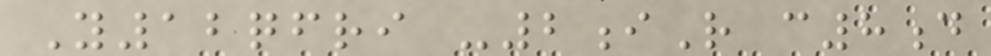Y12qfri -2iR c8d
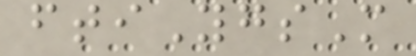ftiYgsM
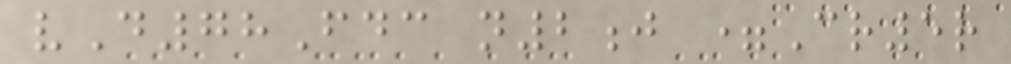vD78Fdc n2j =Cr5r
